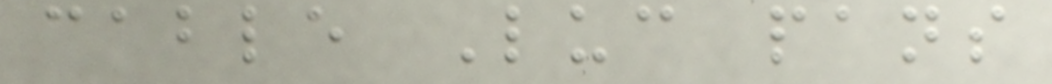cable Luc pans
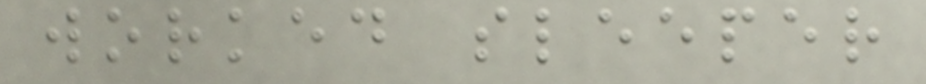worked sleeper
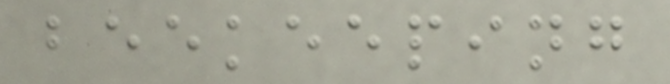beekeeping
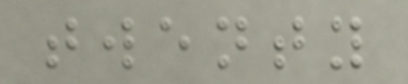twenty
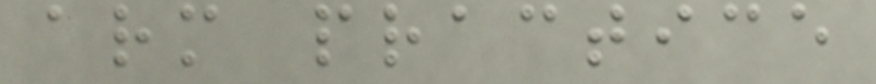arm practice
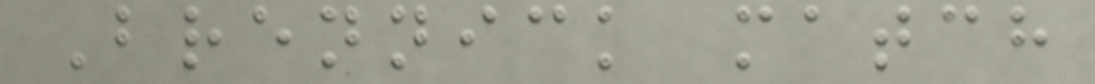Brennick match
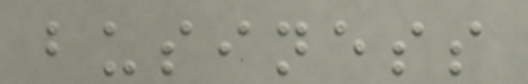business
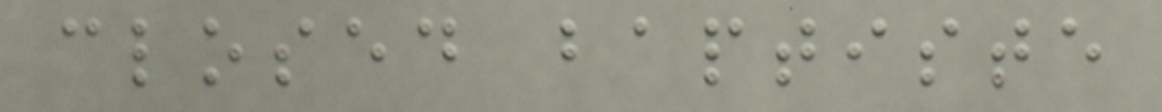closed baptiste
